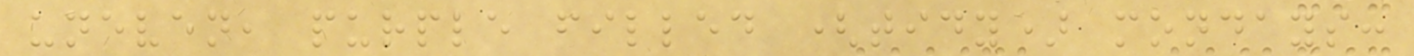uneven, purple filled (tidy) mondays:
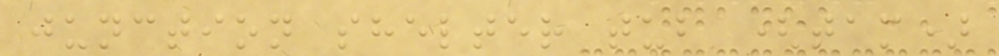junction shelter tub (tam)
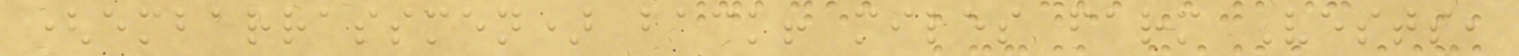(embarrassmen) back! miles farm Vests,
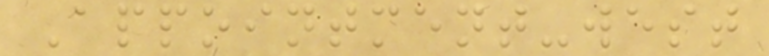Appointment-west
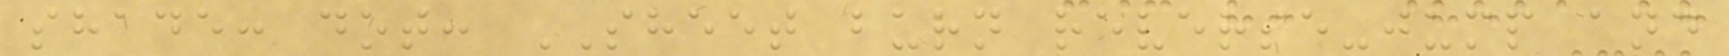shade: dot: SHEET burn reverse-jump and
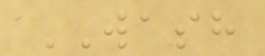WASH
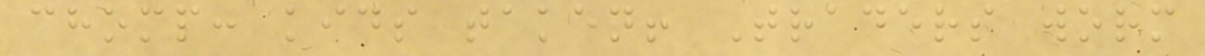chomp: kids taken! Traders worm
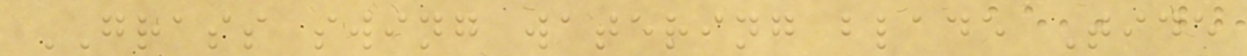GRASS swing watering blade Tide
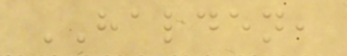HALDEN,
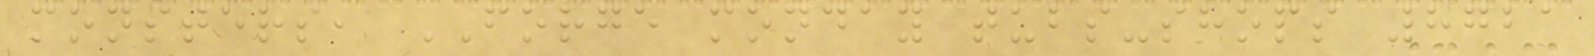monsters, FORGE monday tubs-shops 8721
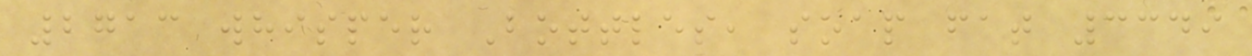2713 whisper Bottles, soap fat 3349
